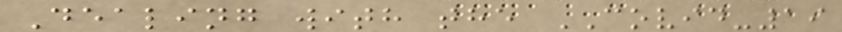Dealing with the COVID-19
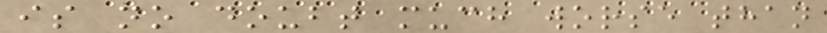is no doubt much worse than
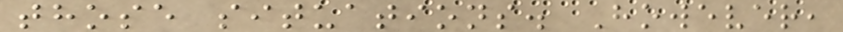those situations. However,
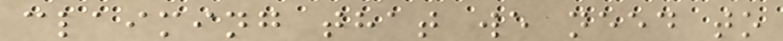claiming that we need to
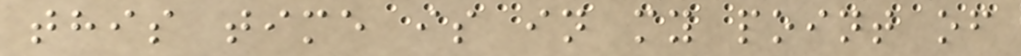this time is in my point of
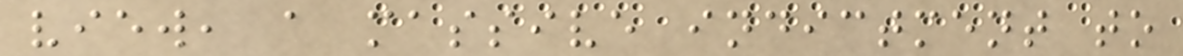view, a massive indictment to
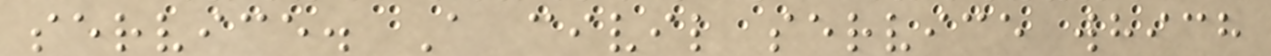service. A civil service which
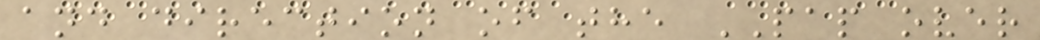and direction of the PAP over
